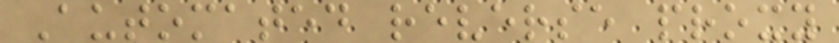Automated reverse proxy
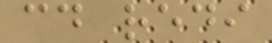cd redi
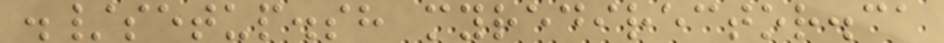./setup.sh myredirector.ca
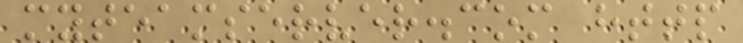myteamserver.com http
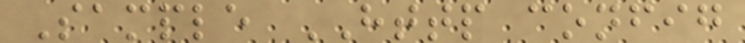Sample HTTP config
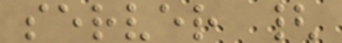server {
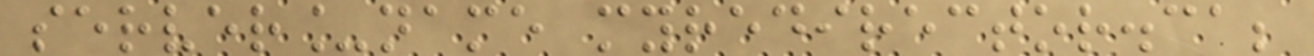server_name myredirector.ca;
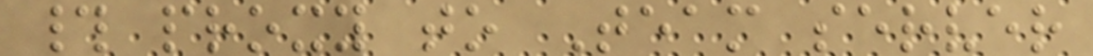# proxy to Team server
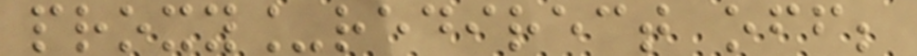proxy_redirect off;
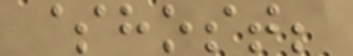$host;
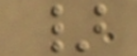}
